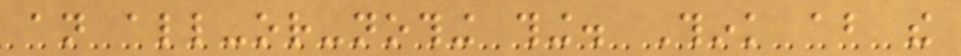an all-or-nothing thing. Think about the
